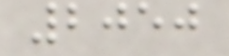2050
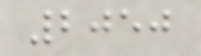2050
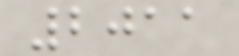2011
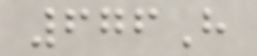676H
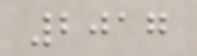2017
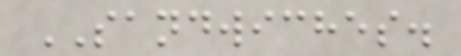SANDWICHES.
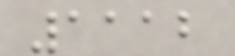1112
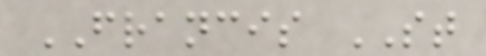FRANCIS ST
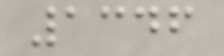1346
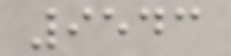9543
